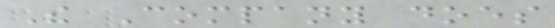The Company does
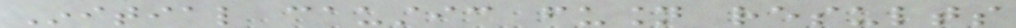Initial caustic fusion results
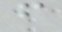from
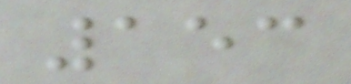153
